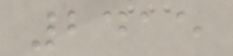2415
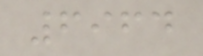6964
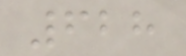628
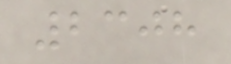2308
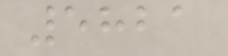5821
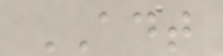ADT
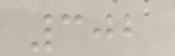302
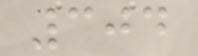304
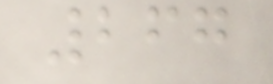267
